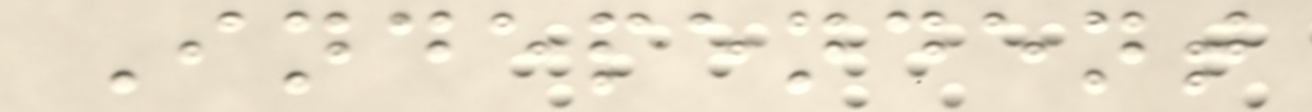Independent
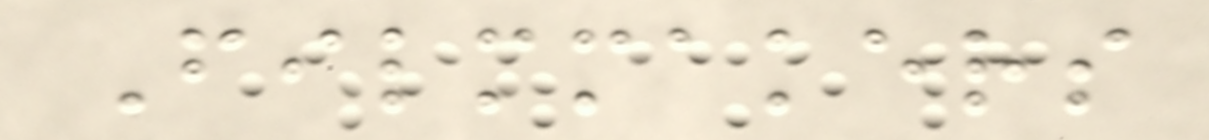Filmmakers
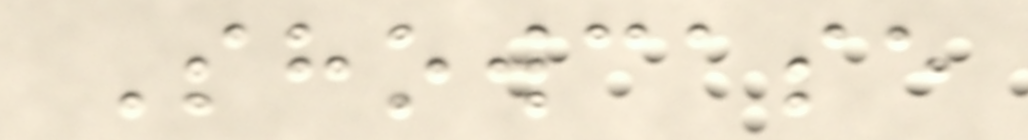Showcase
